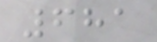681
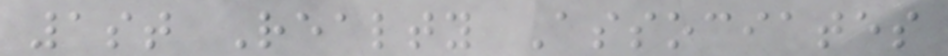1st Realty Associates
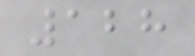128
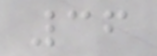36
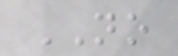NO
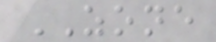ZONE
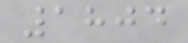1804
